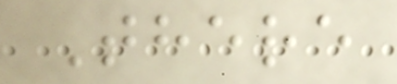There
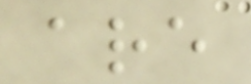are
